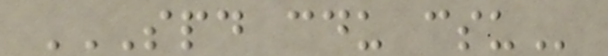SPD CDU CSU
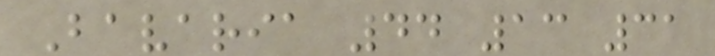Bavaria 44 13 31
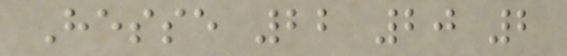Hesse 22 20 2
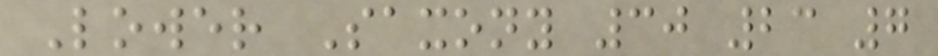Lower Saxony 30 23 7
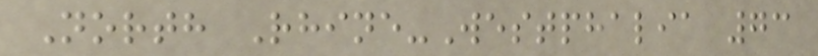North Rhine-Westphalia 73
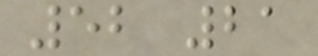52 21
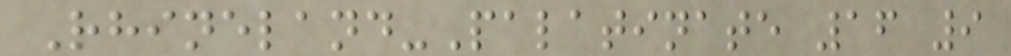Rhineland-Palatinate 16 9
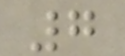7
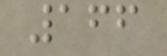166
